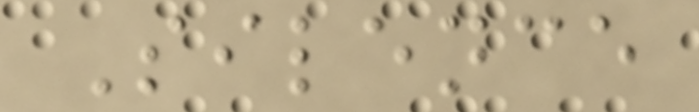Silence
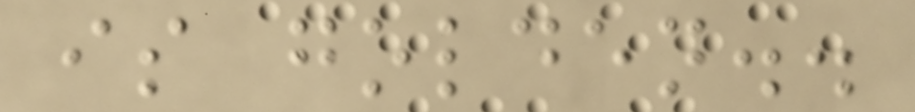is golden..
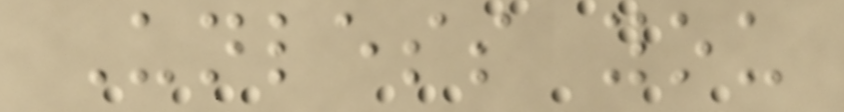Unless you
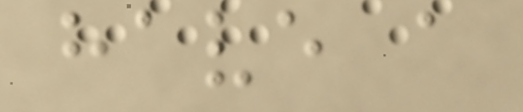have a
